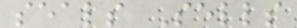seals Sells
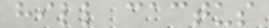hill cactus
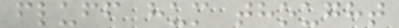fluff hum thought
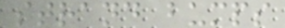strand bumps
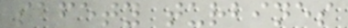safety turbines
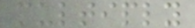multiply
